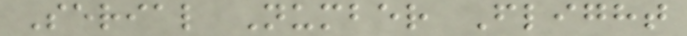Serial Number Flight
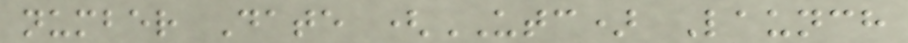number Date (UTC) Launch
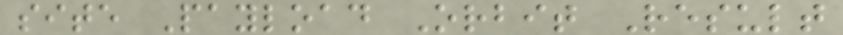site Payload Orbit Result
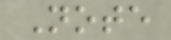Note
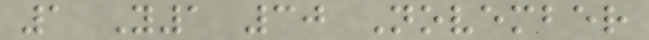1 Y1 30 November
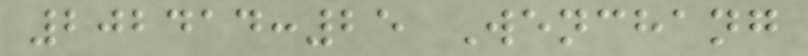202414:25 Wenchang
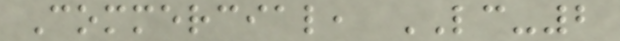Commercial, LC-2
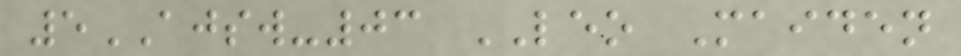5AJSW-03 LEO Maiden
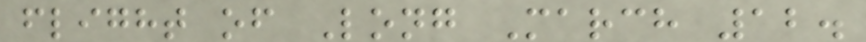flight of Long March 12.
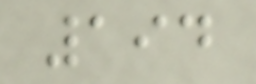194
